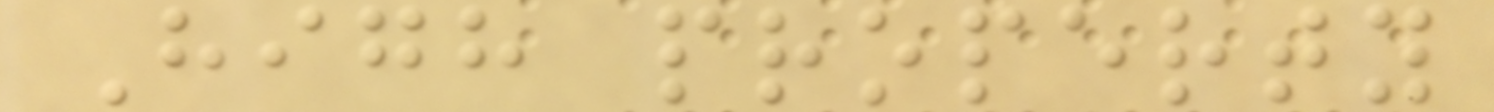High property
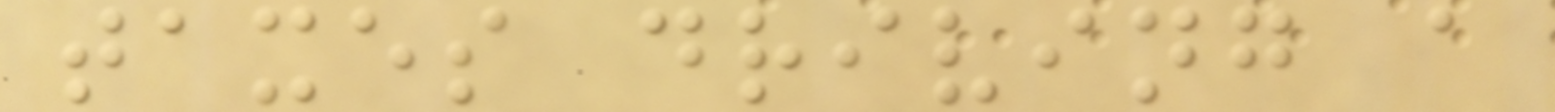taxes driving a
